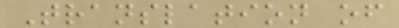Translation of
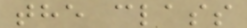the class
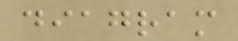diagram
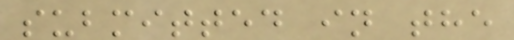submitted in the
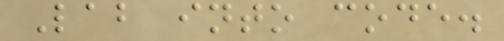Lab into code.
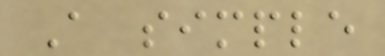A simple
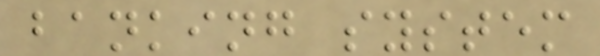banking system
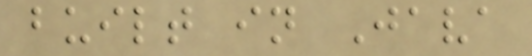built in Java
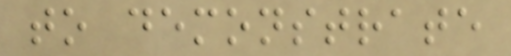to demonstrate
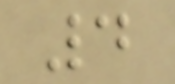4
